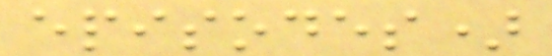episodes)
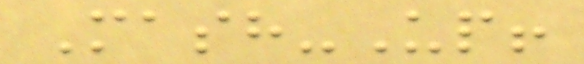Mash-Up!
